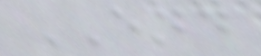END
